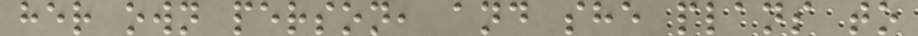her own person, and she plans to
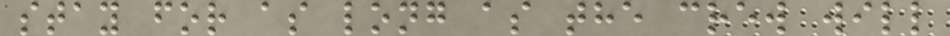stay for as long as the crew will
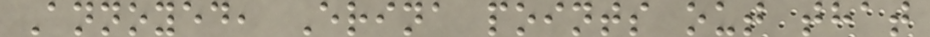Annoyed, Erina points out that
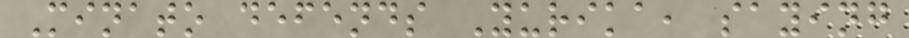Minato defends Yurika, saying
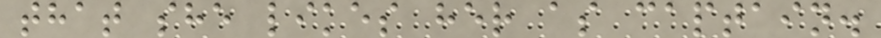that she likes her as captain.
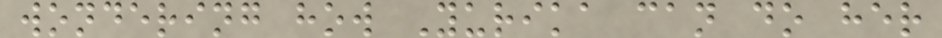wondering how Yurika can do her
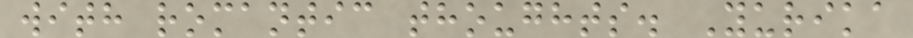with romantic thoughts. Yurika
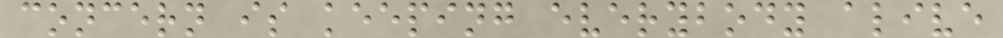concern is keeping everybody alive
